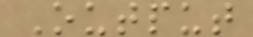Output
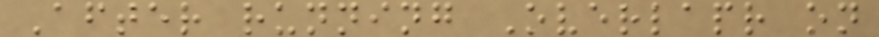After running Overlapr on
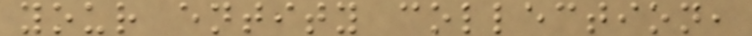your entity collection,
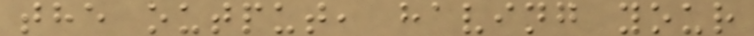the output, having your
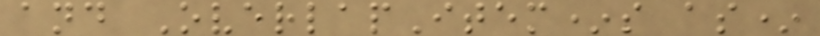and OverlapItem*s as*
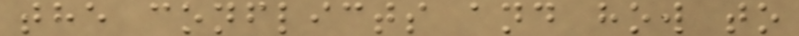the conflicts and how to
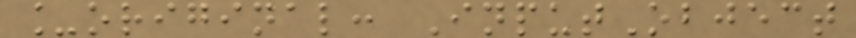_original: InputObject
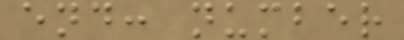end: number
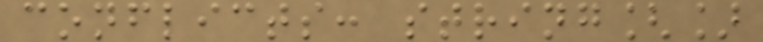conflicts: string[]
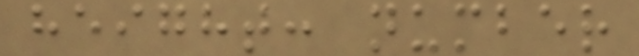height: number
